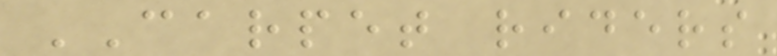CARPET riders
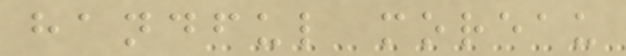handful moreau
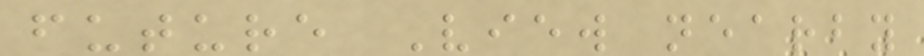future View nearby
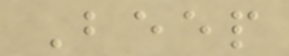Beep
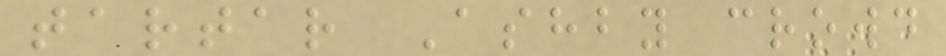tartar Ashby crowd
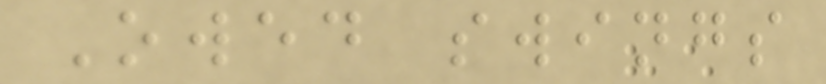Owed swings
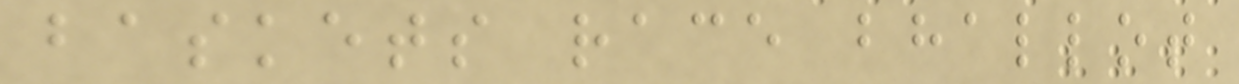baskets race bhallot
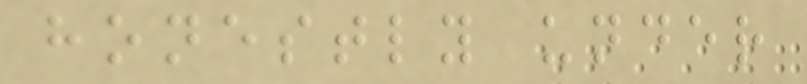honestly under
